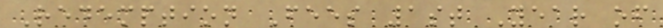Redemption Fees 1st Year of
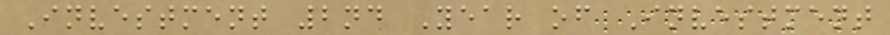Investment 2nd Year of Investment
